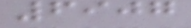6907
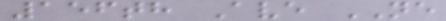156th Ave NE
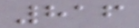816
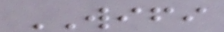WIFI
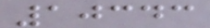10343
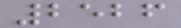2526
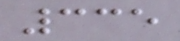335
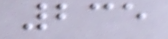235
